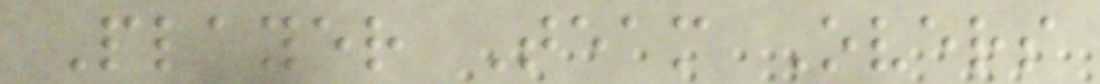Player Team Overs
